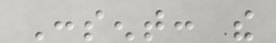Consent: the
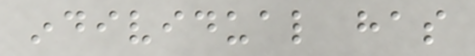individual has
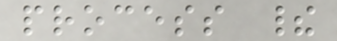process their
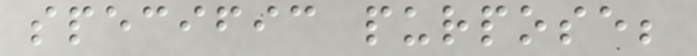specific purpose;
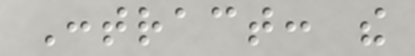Contract: the
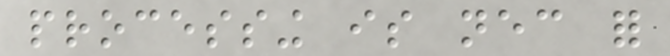processing is necessary for
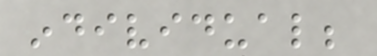individual;
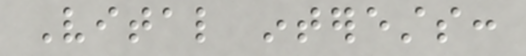Vital interests:
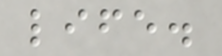life.
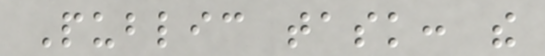Public task: the
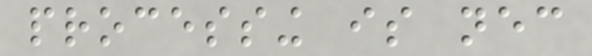processing is necessary
